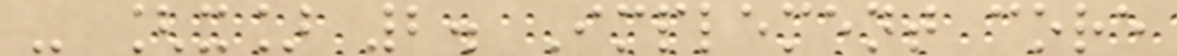- [x] 2. Implement core
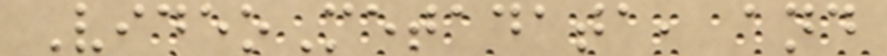VideoMetadata, and
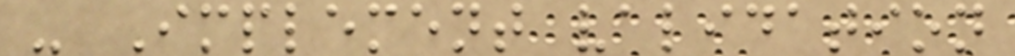- Implement validation
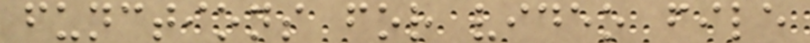functions for video file
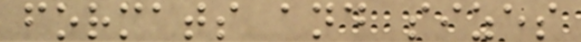formats and sizes
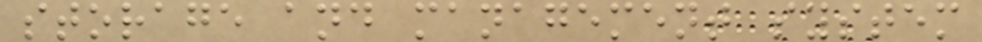storage and management system
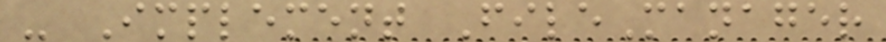- Implement FileManager
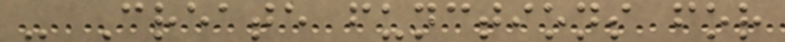- Create functions for
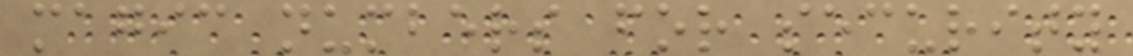magic numbers for security
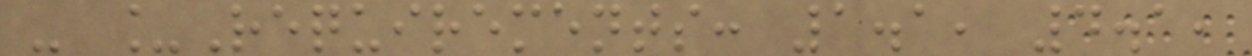- _Requirements: 1.1, 4.1,
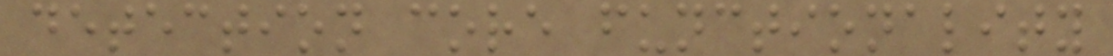detection core functionality
